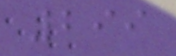299
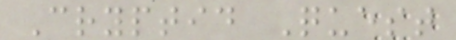Cryptid Quest
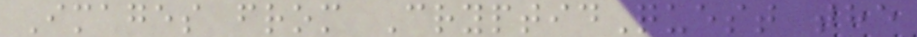Images from CryptidQuest the
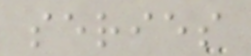series
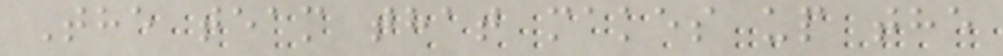The team that makes up the
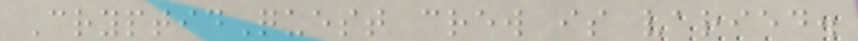CryptidQuest crew is varied.
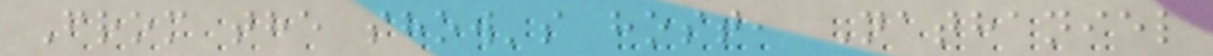From the show's host, Nathaniel
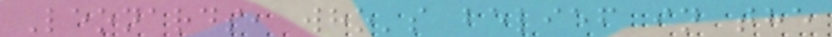Leonards, who's belief in the
